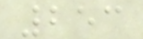253
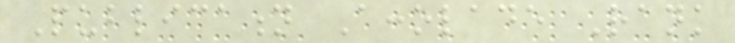Publication Accolade Rank
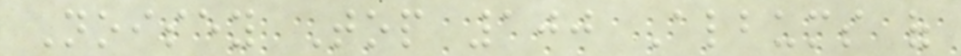Noisey Top 100 Albums of
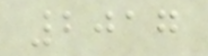2017
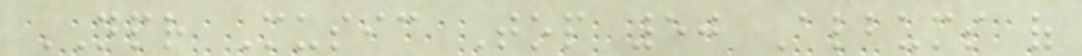NPR Music Top 50 Albums of
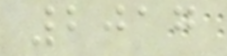2017
